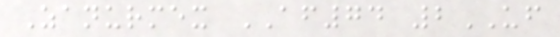Zanurmex AF74 2UF
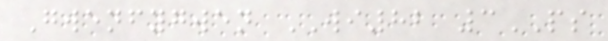Gwenfygwen WI82 3PS
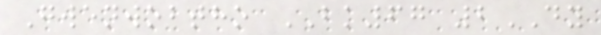Gwenwobtho BK67 2DY
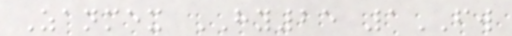Zanmex HY25 1FW
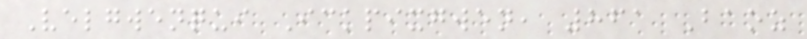Velgwenqui Ickpixgwen, 861 Baoz
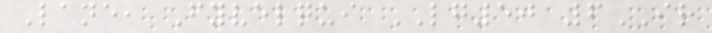Lane, Fyvelqui LG50 6IR
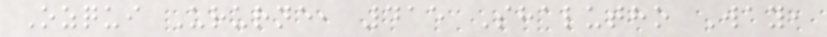Ozqui Ururne, 415 Shalutho Way,
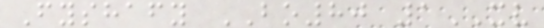Fyshafy BO80 1XV
